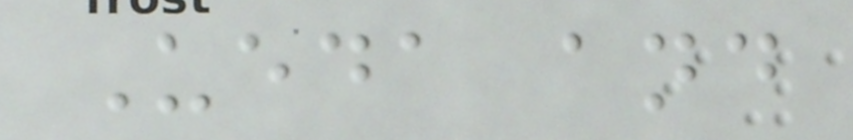Ueda and
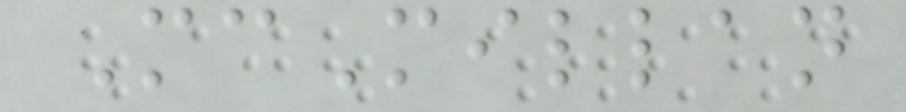McMillan
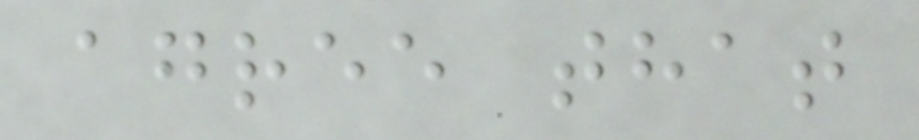agree that
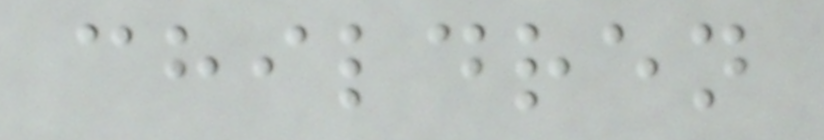children
